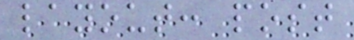layout: post
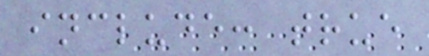include: true
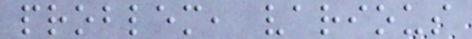problem, various
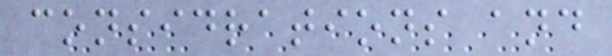considrations and
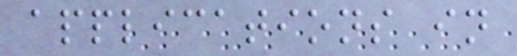applications in
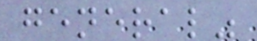general"
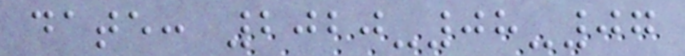date: 2020-08-07
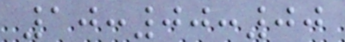10:00:00
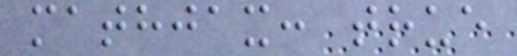mathjax: true
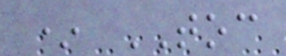* TOC
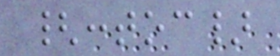{:toc}
